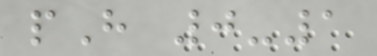pH 0-1
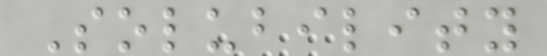Solubility
